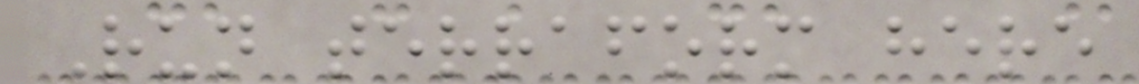Run terraform here
